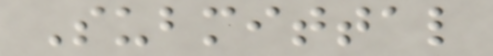Submittal
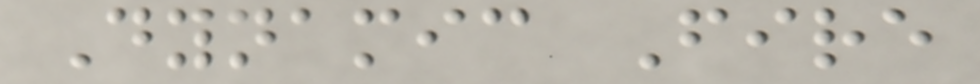Dynamic Fire
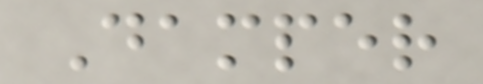Damper
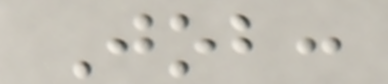Job:
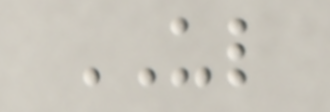UL
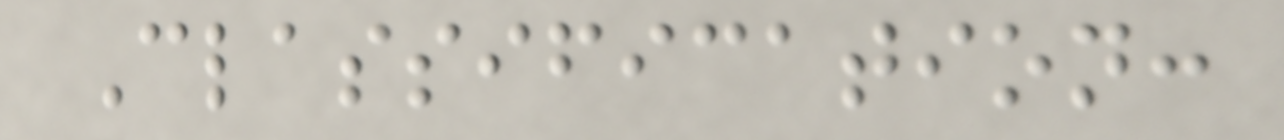Classification:
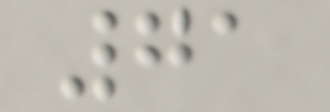71
